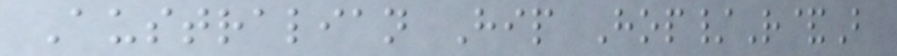Australian Hip Hop/R&B
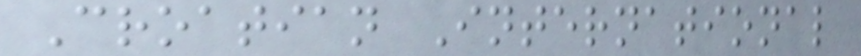Croatian International
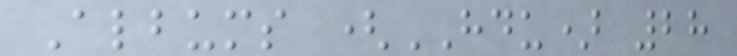Albums (HDU) 28
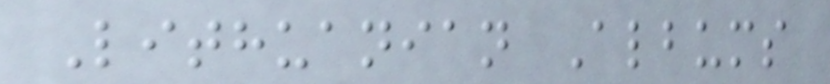Lithuanian Albums
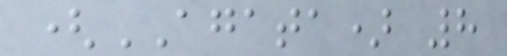(AGATA) 8
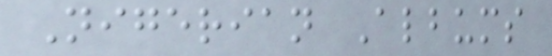Nigerian Albums
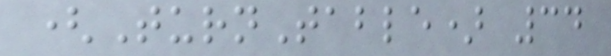(TurnTable) 34
